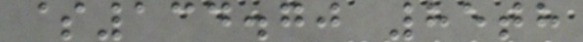$134.70 85th
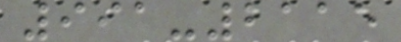991-2115
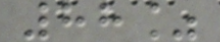88%
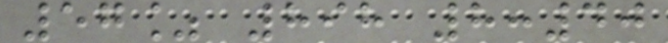57% 898 8:40
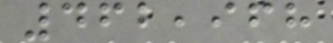462,968
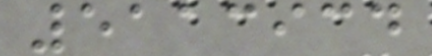5113934
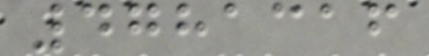4781316
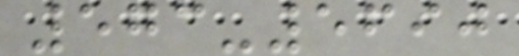573-5690
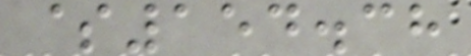$154.38
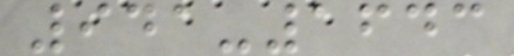941-1643
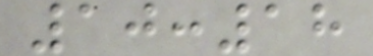10:18
